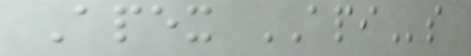Apex APIs
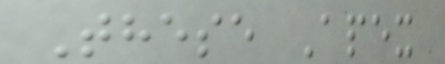These Apex
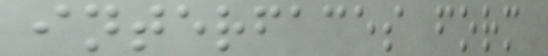interfaces form
